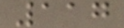117
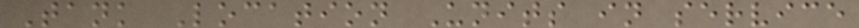Tank Location Units in service
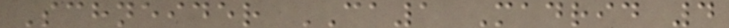Schneider CA1 Madrid 4
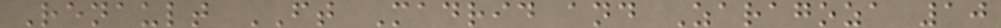Renault FT Madrid and Zaragoza 10
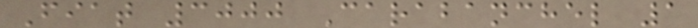Fiat 3000 Carabanchel 1
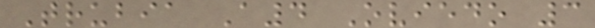Trubia A4 Oviedo 3
